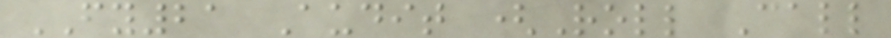FY21 Audit (Roll Call
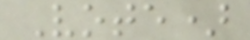Vote)
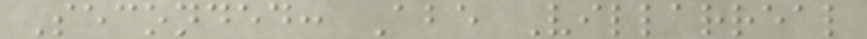Seconded: Abe Villarreal
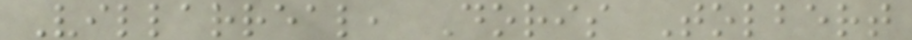Villarreal, Doris Tolbert
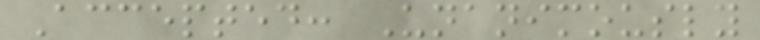Accepted: Unanimously
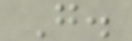G.
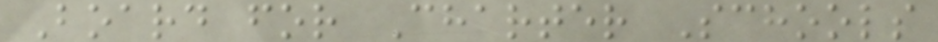Board for Charter Schools
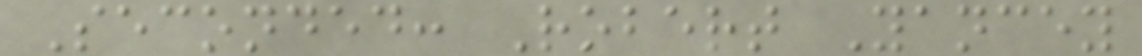Seconded: Robert Yancey
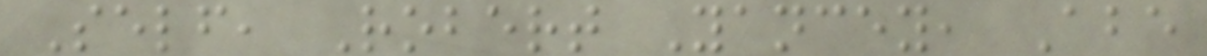Self, Robert Yancey, Abe
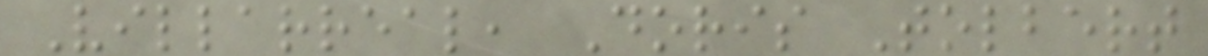Villarreal, Doris Tolbert
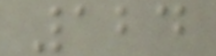124
